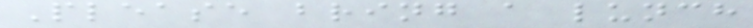Please bring a lunch
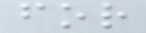for
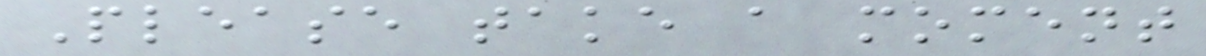Please take a moment
